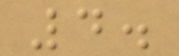4.
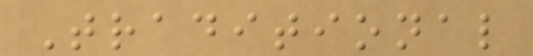Traditional
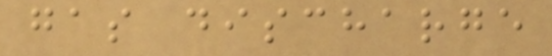gas discharge
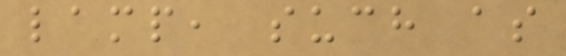lamp, such as
